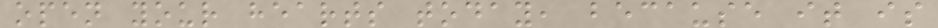open your hearts today, because it is
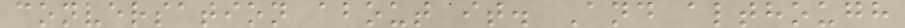conversation about it. And although
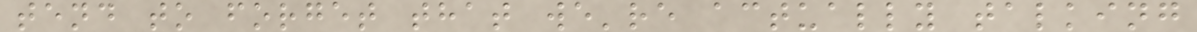tend to forget that we're actually talking
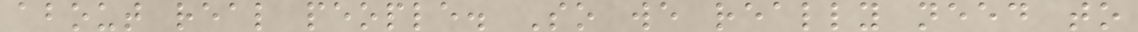about real people. So we really need to
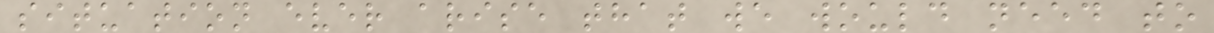situation ever arise that we would need to
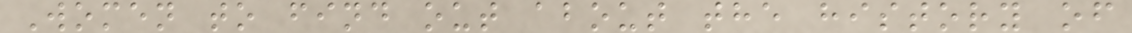Women to find out about the history of
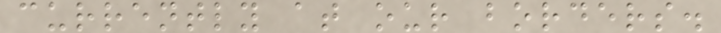currently at our borders.
